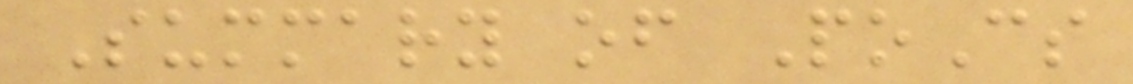Summary of PoCs
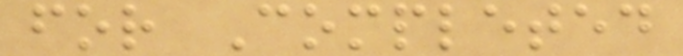for Completed
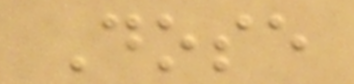Dose
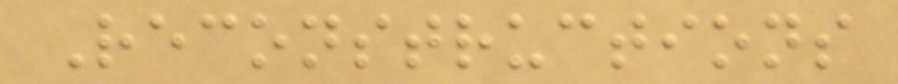Reconstructions
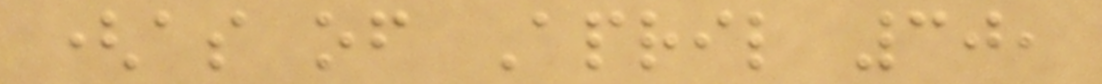(as of April 30,
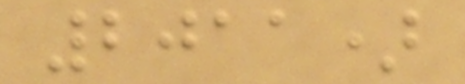2011)
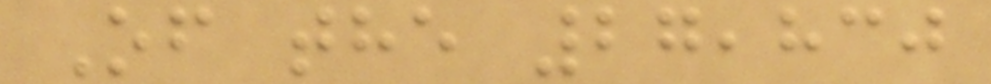Of the 27,830
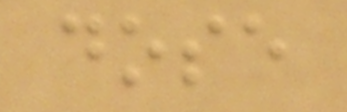dose
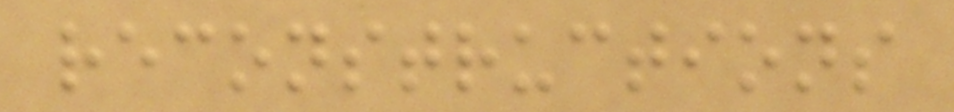reconstructions
